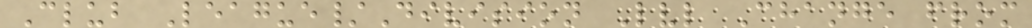Club League/Division Lvl Change from
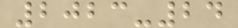2023-24
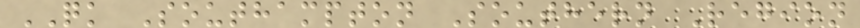QK Southampton Southern Region
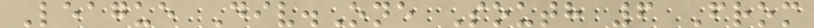League Div.One South 6 From
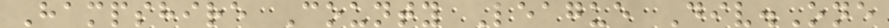Hampshire County League Div.One
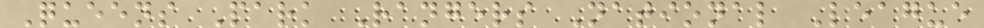Queens Park Rangers National League
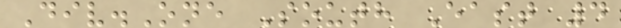Div.One South East 4
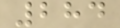284
